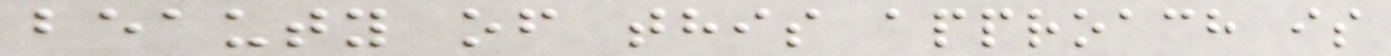beauty of this approach is
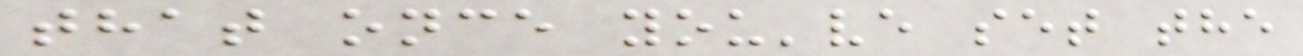that once you've set the
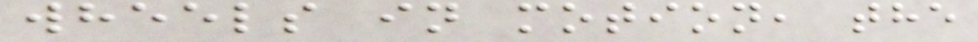wheels in motion, the
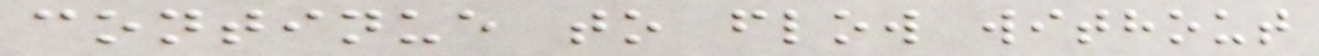continue to flow without
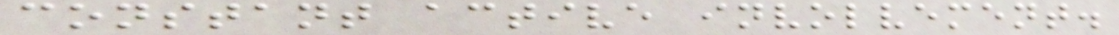constant active involvement.
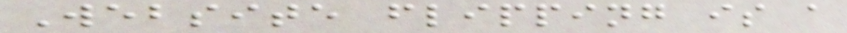Website flipping is a
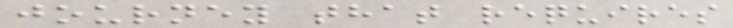journey that requires
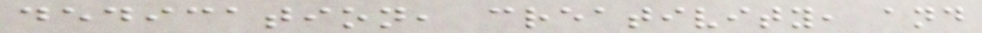dedication, creativity, and
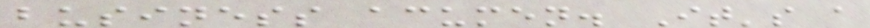business acumen. It's a
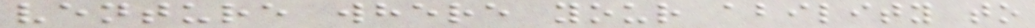venture where your ability to
